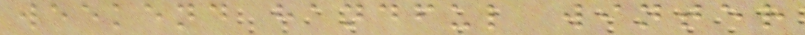weekend handful winter
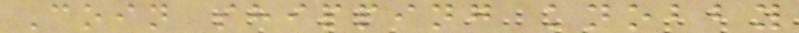Coin shipping knobby
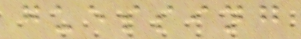guessing
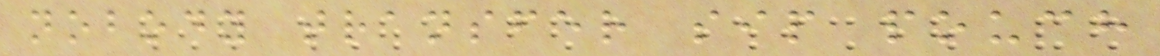nobody transfer sip pouch
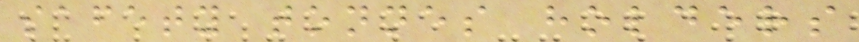safety tonnes holders
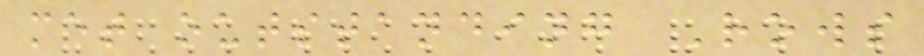met outstanding Rows
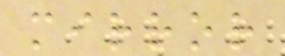mirror
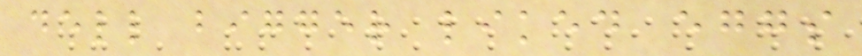dell bigger liked eggs
